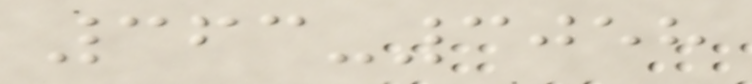363-3058
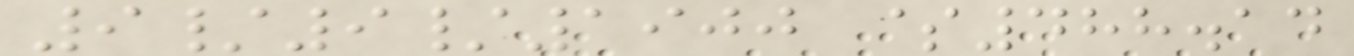9/9/1900 $488.14
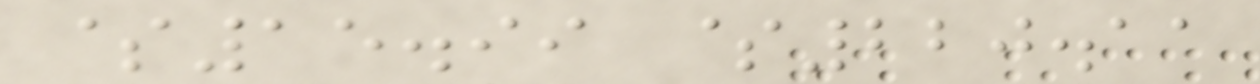$15.99 $220.11
